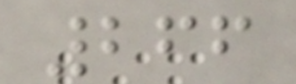266
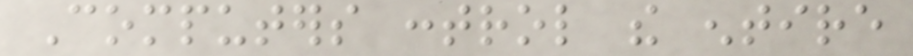Computers control the entire
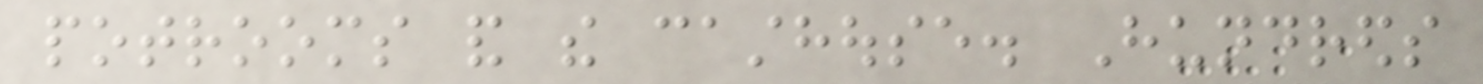potrooms and the casthouse. Hundreds
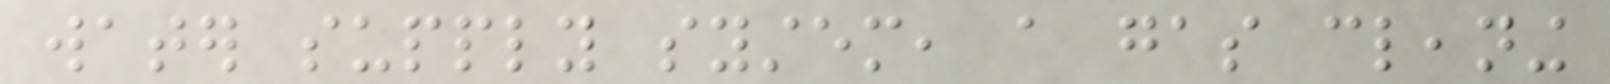water supply system, a gas cleaning
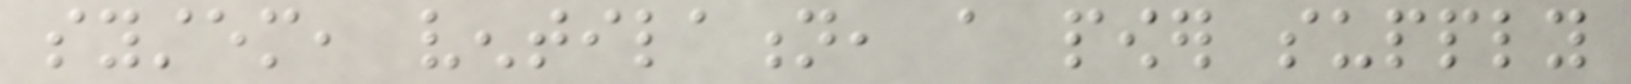system, ventilation, a power supply
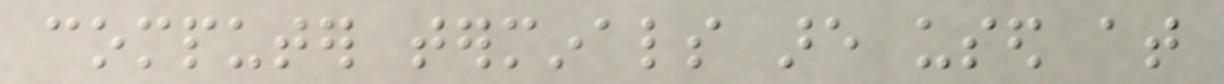computer terminals are used at
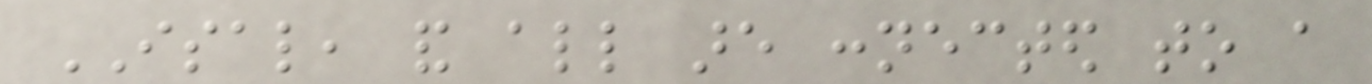ISAL, and all are connected to a
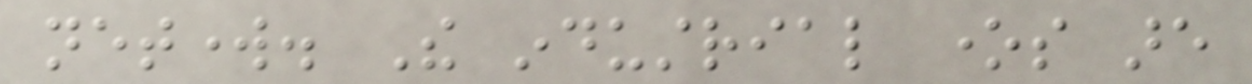network. The industrial ones are
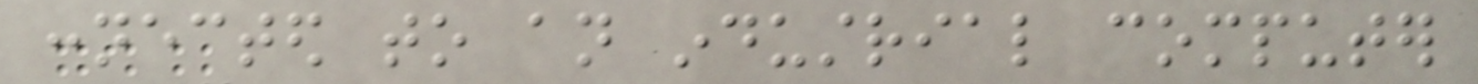connected to an industrial computer
